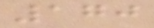170
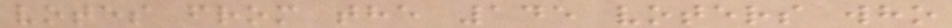votes from the 145 voters who
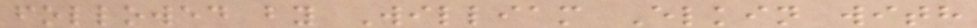followed by William Elkin with
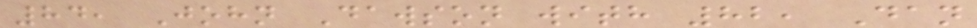84, John Dawson with 82, Dan
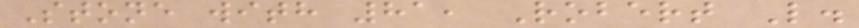Stone with 81, Robert L.
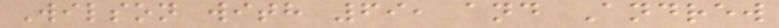Wilson with 69, and Andrew
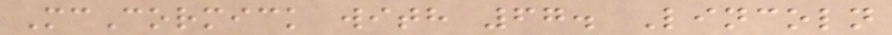McCormick with 67. Lincoln
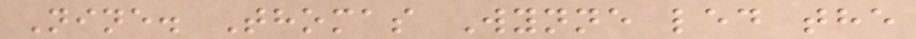Nine. Thomas Wynne led the
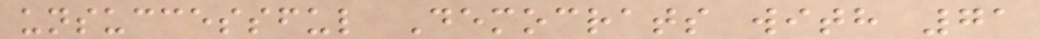unsuccessful Democrats with 71
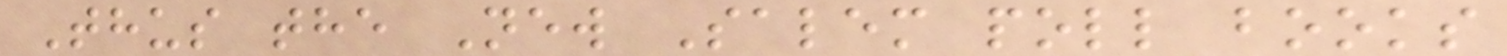Thus the New Salem poll books
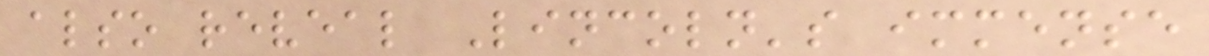also reveal Lincoln's immense
